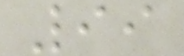99
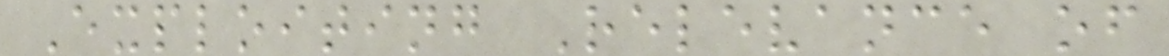Exploiting Relevance of
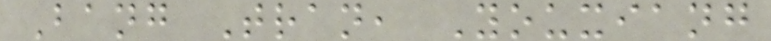Bang Tran, Youxiang
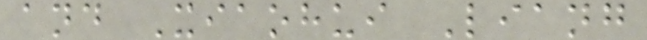and Xiaohui Liang
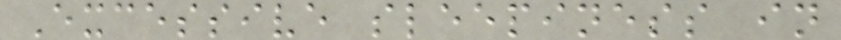Excessive sleepiness in
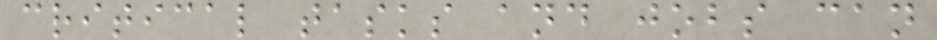critical tasks and jobs can
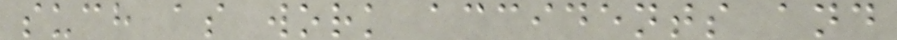such as work accidents and
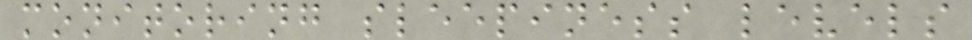monitoring sleepiness levels
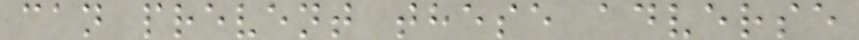can prevent these adverse
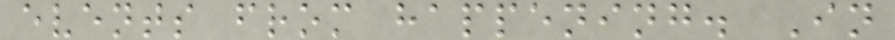events from happening. In
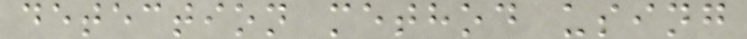detection method using
